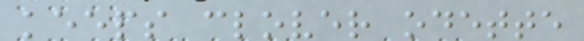keeps clover odette
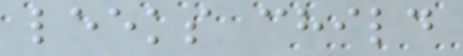leeks child
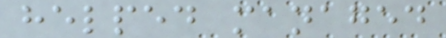helped managed
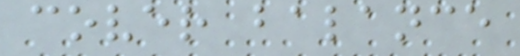cover balance
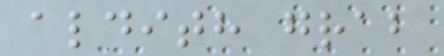aldith grab
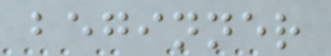beginner
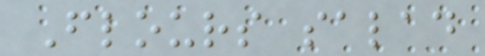Flours salad
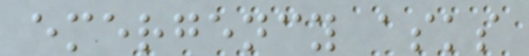emergency asks
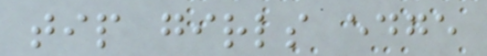tip girls edge
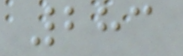283
